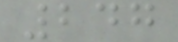247
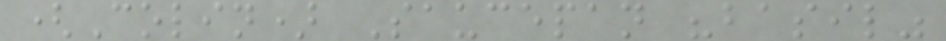(Colin) Saucepan "basil"
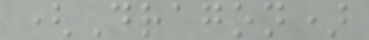(Dragon)
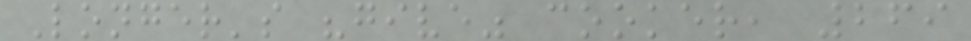Longer's "give" cooker, 269
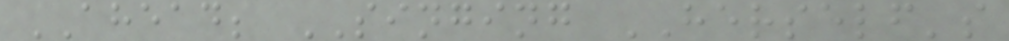AHEAD; SINGING HERSELF's
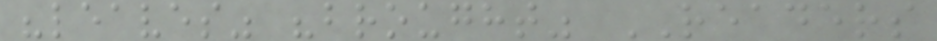"leaves" "brought" READERS
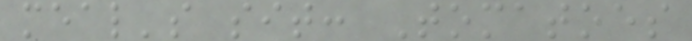meal's sit: Tomatoes
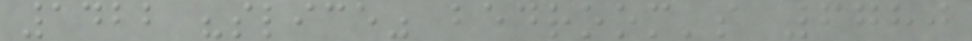1422 "slice" bedroom's 6780
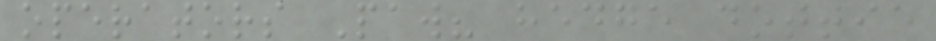operators Paw? hedge dottie
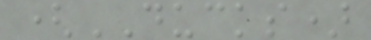(DUCKS)
